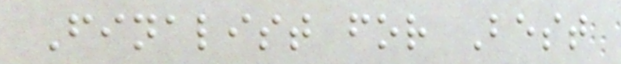Finalist for Best
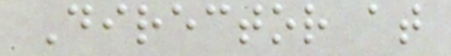Director at
